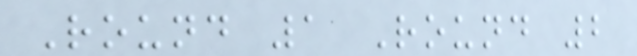Round 1 Round 2
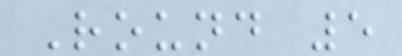Round 5
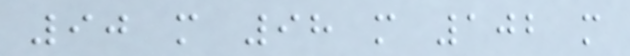90 m 98 m 102 m
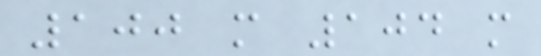100 m 104 m
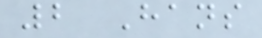2 Hans
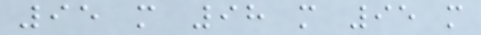95 m 98 m 95 m
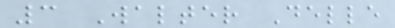3 Walter Delle
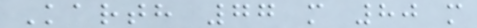Karth 77 m 80 m
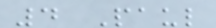4 Paul
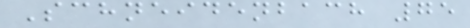Schneidenbach 75
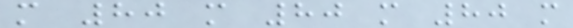m 80 m 80 m 80 m
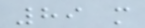89 m
